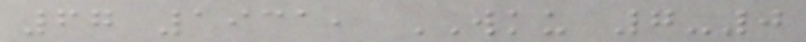67 1931, WKU 7-0
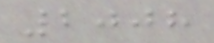2008
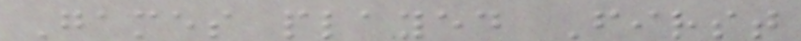Games played First
